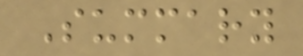Summary
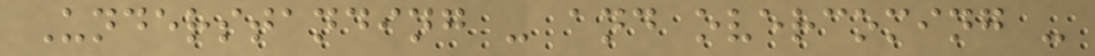Understanding - and overcoming -
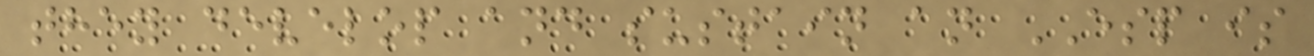they develop and sustain an ESP is
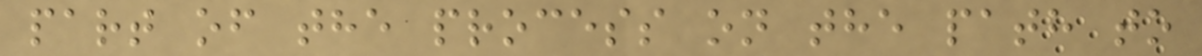part of the process on the path to
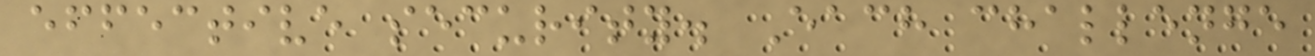effective security. Each challenge
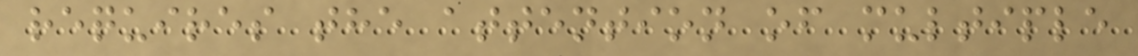requires the attention of multiple
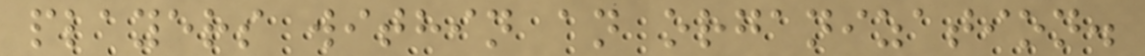players within an organization.
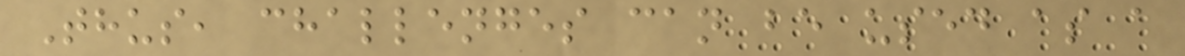Thus, challenges can be used as a
